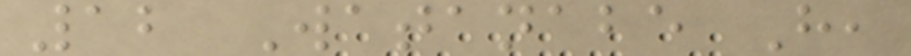12 Watanabe H,
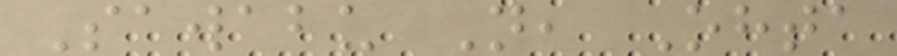Sawabu N, Ohta
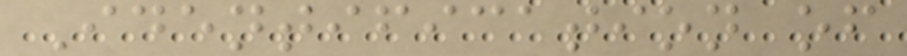Identification of
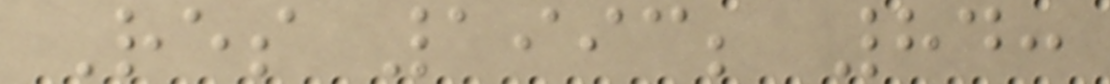Res 1993; 84:
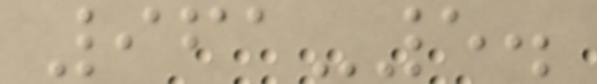961-5.
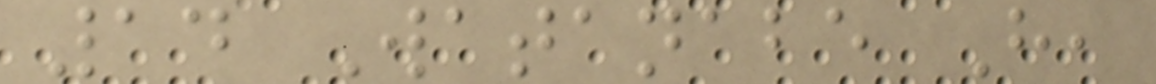14 Watanabe H,
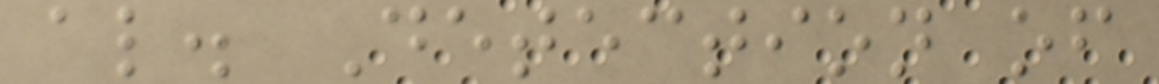al. Detection of
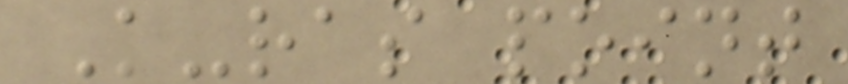K-ras point
